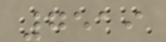7519
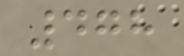478
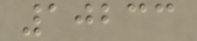10233
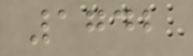1742
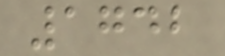1742
